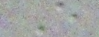E
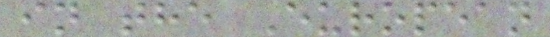in the European
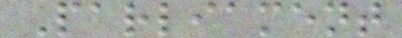Parliament
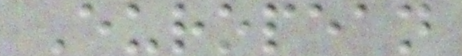European
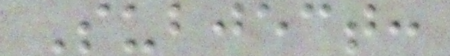Subject:
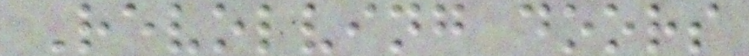Revolving doors
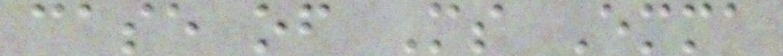case of Ms Emma
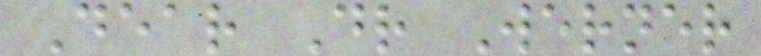Dear Dr Werner
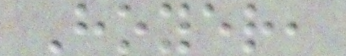Hoyer,
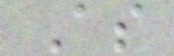As
